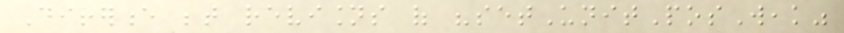Difference between revisions of "setUnitPosWeak"
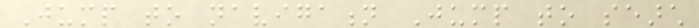Jump to navigation Jump to search
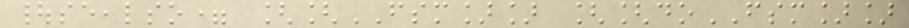|seealso= [[FSM]] [[doFSM]]
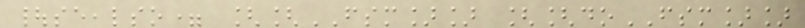|seealso= [[FSM]] [[doFSM]]
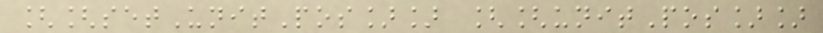[[setUnitPos]] [[unitPos]]
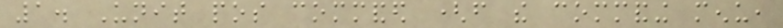1. Unit pos commanded (from the commanding menu,
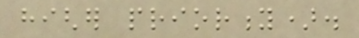higher priority).
